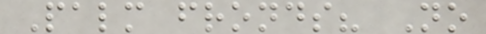Palm fronds? No
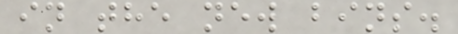in the new bins.
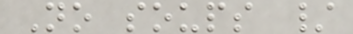No soups /
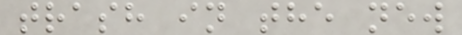trash in the new
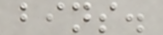bins.
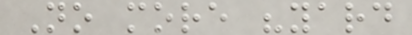No more "yard
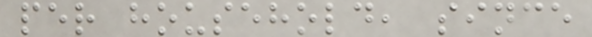per household, since
